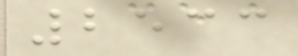2533
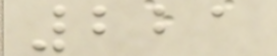221
